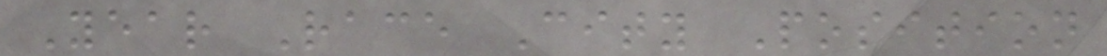Year Race City Position
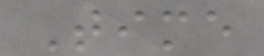Time
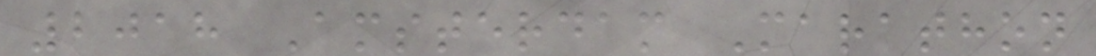2018 Amsterdam Marathon
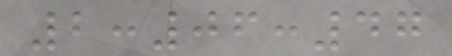2:06:47
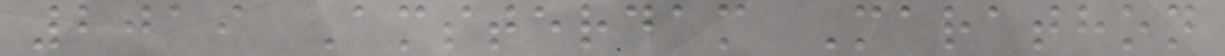2019 Amsterdam Marathon
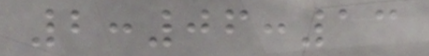2:06:13
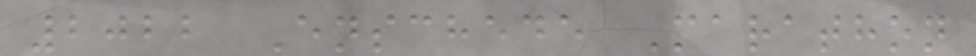2022 Enschede Marathon
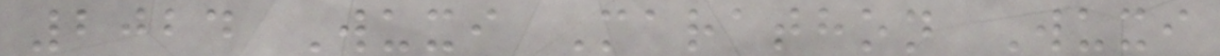2024 Wuxi Marathon Wuxi
